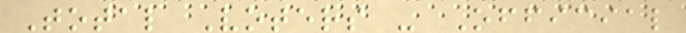Total Voters - Official
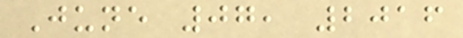June 07, 2016
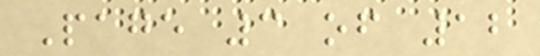Page 3 of 12
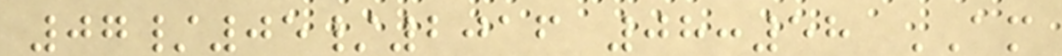07/05/2016 08:58 AM
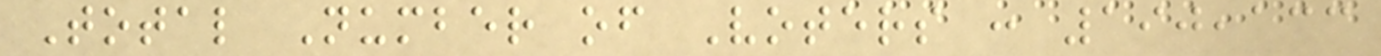Total Number of Voters : 190,133
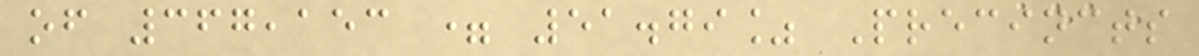of 367,153 = 51.79% Precincts
